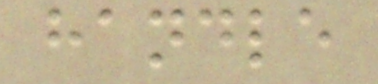handle
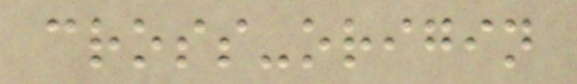cross-origin
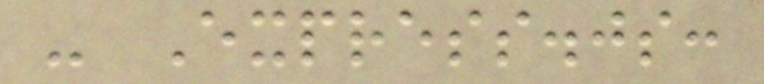- Express.js:
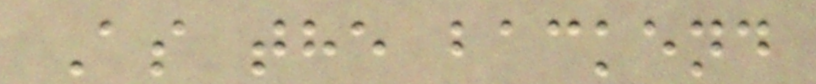As the backend
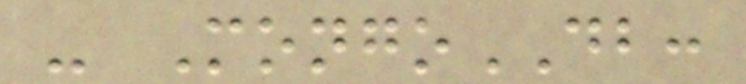- MongoDB:
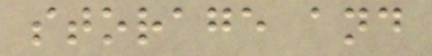storage and
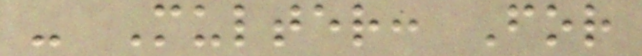- Multer: For
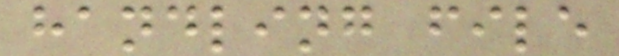handling file
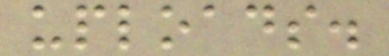uploads.
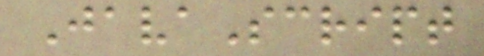JavaScript
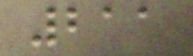211
